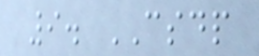9. CSDP
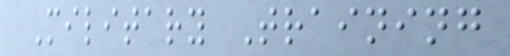Military Training
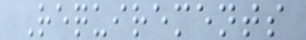Requirements
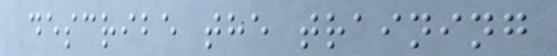describe the training
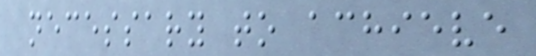necessary to achieve
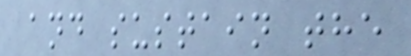and sustain the
